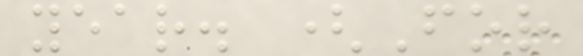year. (For
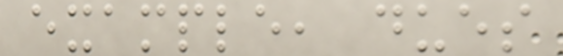example, dues
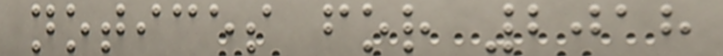notices for 2018
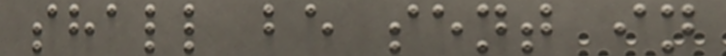shall be sent in
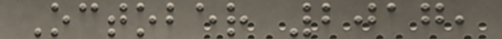October 2017,
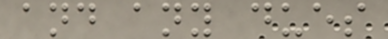and any dues
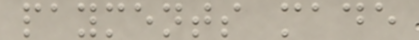payments made
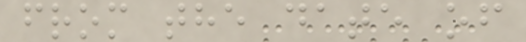from the date of
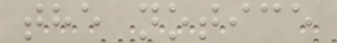the notice
